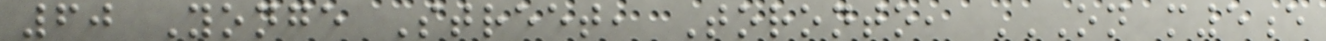60 Yonge Street, Toronto, ON M5E
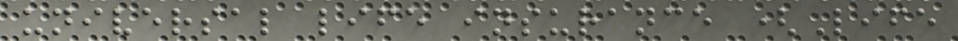universal life insurance (Life
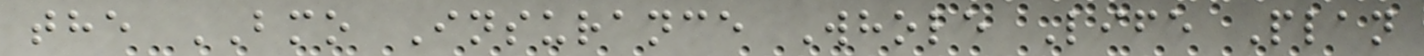the BMO Insurance Whole Life Plan
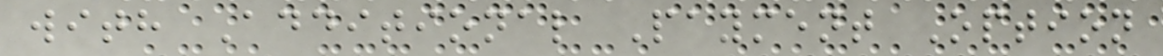with Additional Payment Option
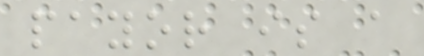payor is a
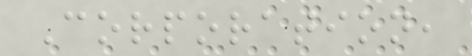Corporation,
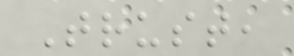Trust,
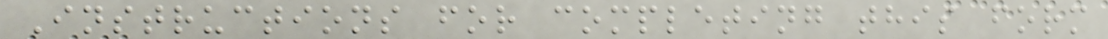Instructions for completing this form
